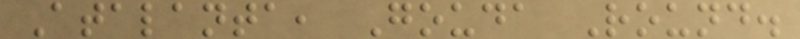Atalanta, Gouda Round.
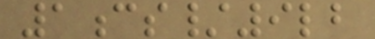1cs/9lb
